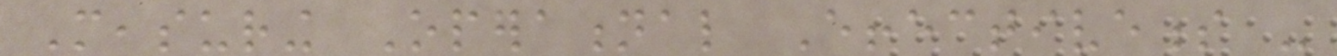Measuring Operational Effectiveness -
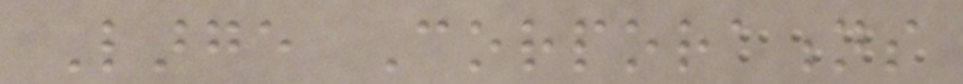Large Corporations
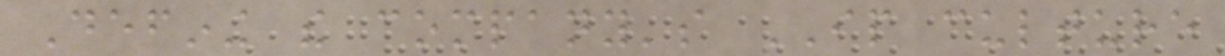Defining the company's IP culture
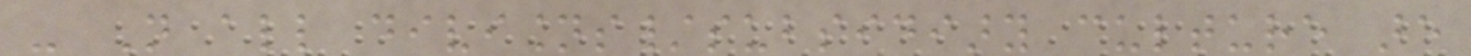- Not all divisions/subsidiary culture are
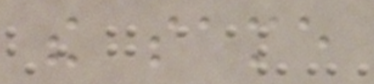the same
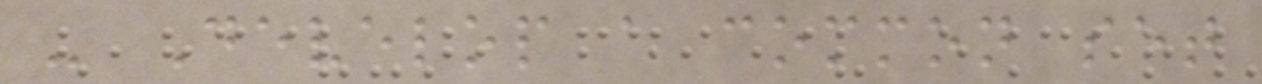- Develop a common set
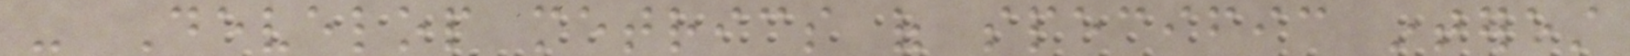- Develop metrics of specific interest
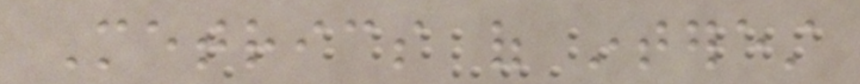Metrics of interest
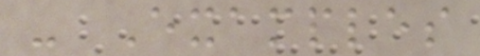- Examples
